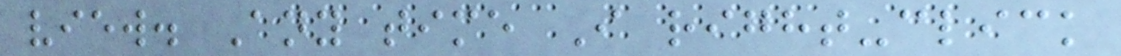view. Any time I right-click
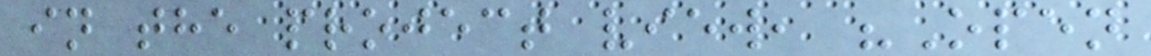in the project view, "Open
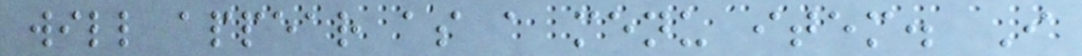will appear as a menu item. I
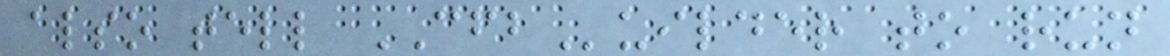also tell CFBuilder to run
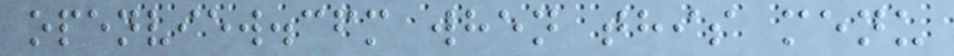openview.cfm when this menu
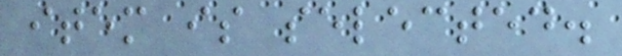item is selected.
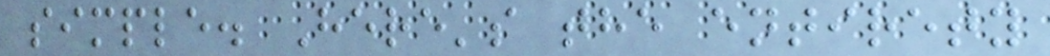simple. Here's the entirety
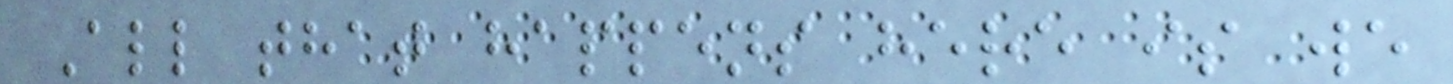All that happens here is we
